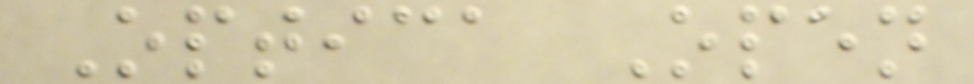Optica Open
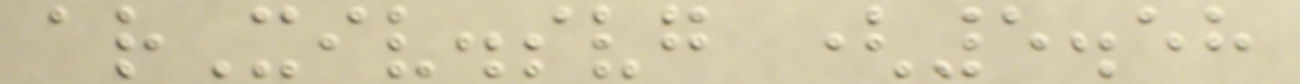arXiv.svg (5.58
